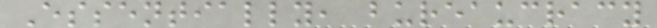Essentially, bureaucracy
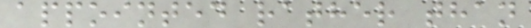appointed rather than
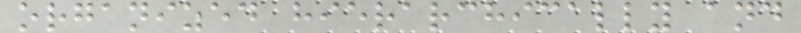organized hierarchically and
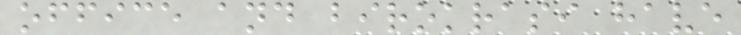office and birokrasi have
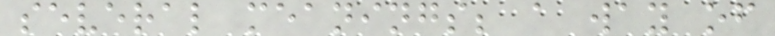several meanings; a way of
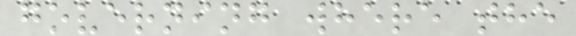governing where the
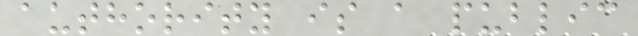authority is a public
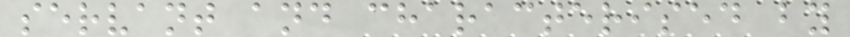servant and characterised by
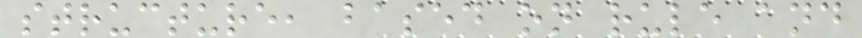structure, based on rule and
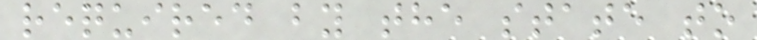required by the state to
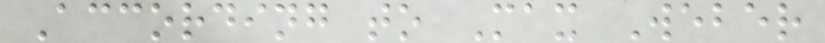According to Max Weber
